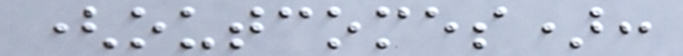(outcomes):
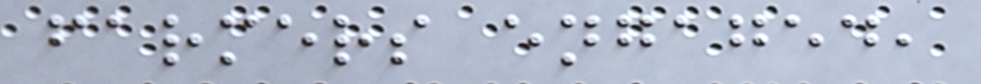farmers engaged,
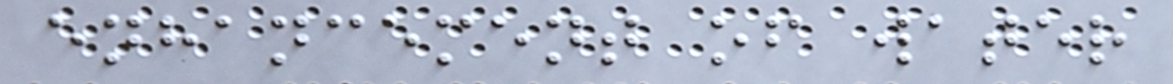enhancement of water
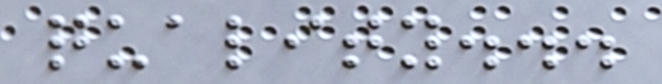quality...
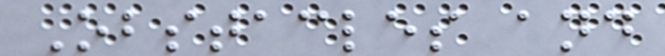Obstacles and
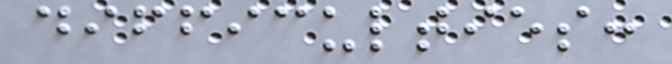difficulties:
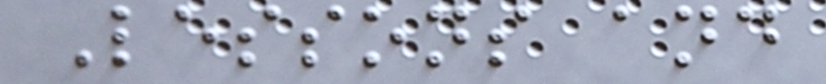Lessons and
